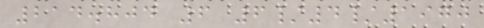214.804 6 6/4/1970
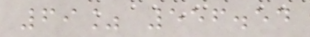69% 556.54
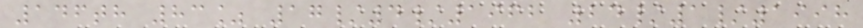146th 83% 17/4/1962 24/1/1998
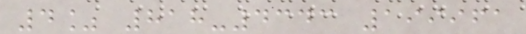4% 818-4343 199961
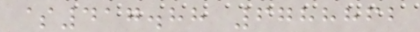$417.88 6788862
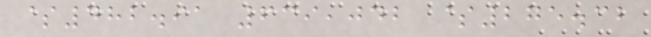$482.91 639,042 $275.32
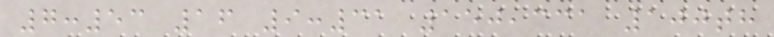7:53 16 9:31 150,331 100th
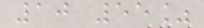10 55%
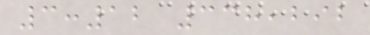3:12 338,292
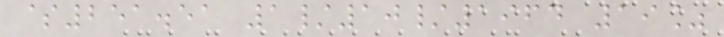$251.51 1/10/1964 19%
